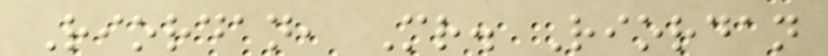Riordan, Mr. Riordan
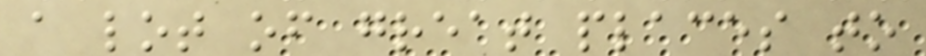a lot of great places to
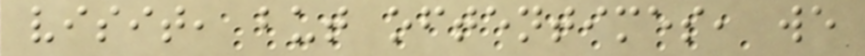visit, but oftentimes, we
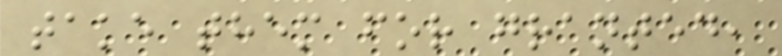take them for granted,
